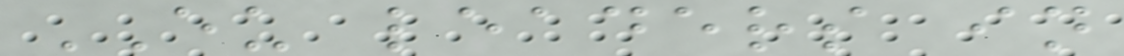EU leaders in
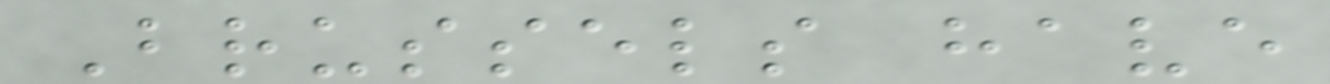Brussels have
